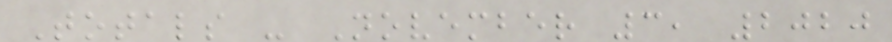Totals - November 3, 2020
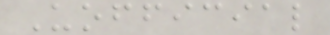Uofficial
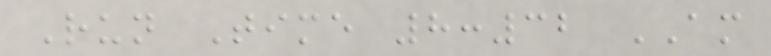Run Time 8:32 AM
